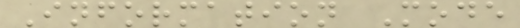Information Mode
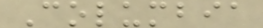Columbia
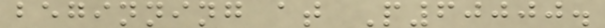beginning at P60000.
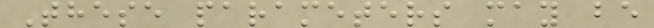These parameters may be
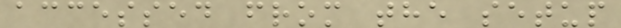accessed from the setup
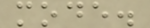mode.
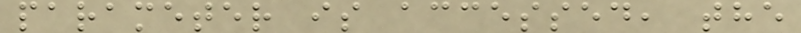parameter is accessed, the
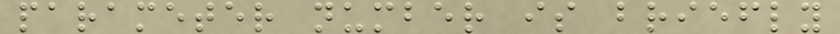parameter number is briefly
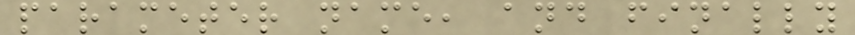parameter name, and finally
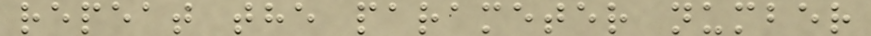repeat the parameter number
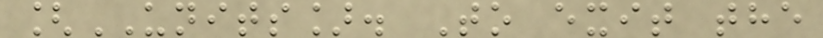[UNITS]. To exit the
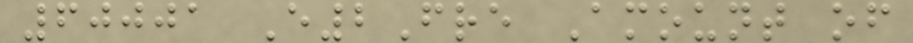60001 E2Fre Amount of
